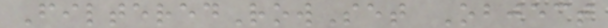FilteredRowSet Object
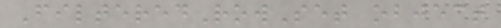FilteredRowSet object
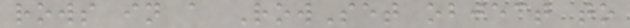rows in a RowSet object to
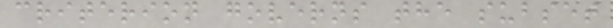criterion governs the subset
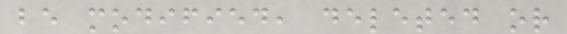be modified, deleted or
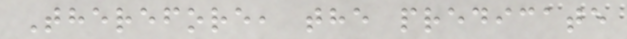Therefore, the predicate
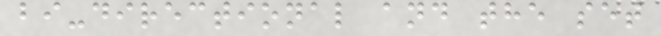bi-directional and the set
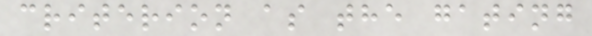criterion as the gating
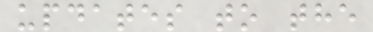updates to the
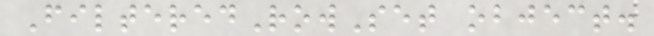FilteredRowSet object.
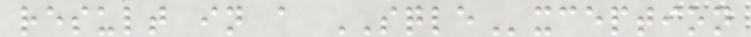result in a SQLException
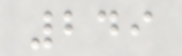249
